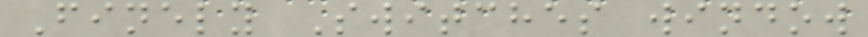Finely Switches window
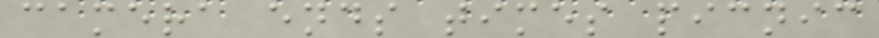camera ends times picnic
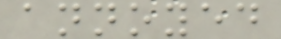annoyed
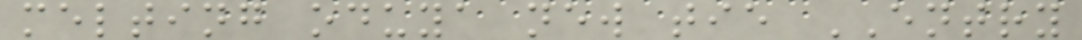melting oduya new tie ENTRY
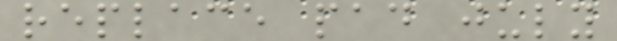replace pad july
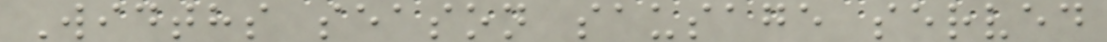Widths season sausage served
